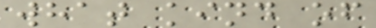what kind of
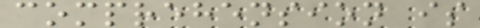comprehension is
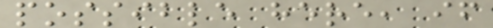possible here, if
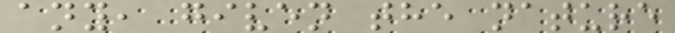any, given the nature
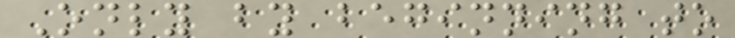Only by beginning to
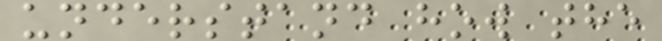understand how the
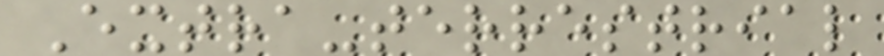Extra-terrestrial
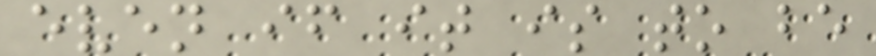even if it is to be
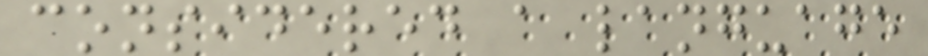considered a language
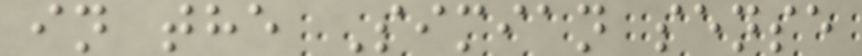in the Simian sense
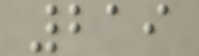219
